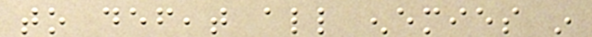to defeat all enemies in
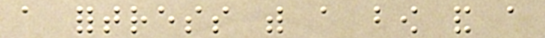a fortress with a bow and a
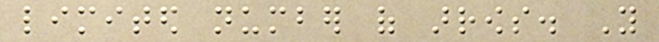limited number of arrows. You
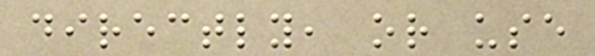directly, or use
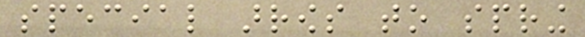special arrows to spring
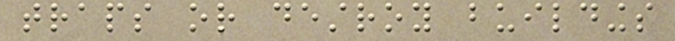traps or destroy buildings
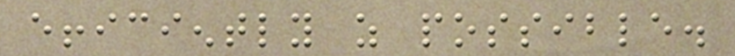efficiently as possible.
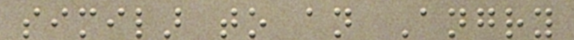similar to an Angry
